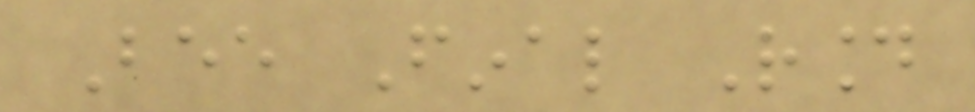Bee Final Round
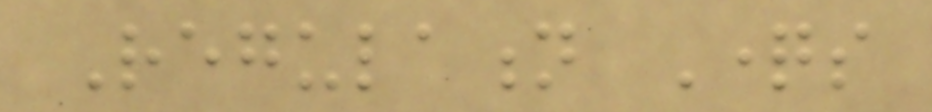Regulation Questions
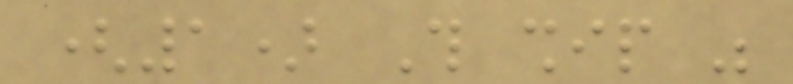(1) This ship was
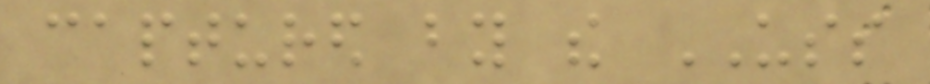captured by the USS
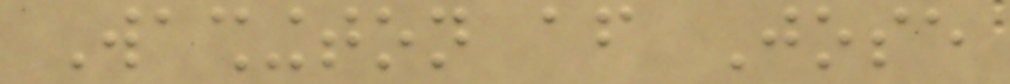Washington after Jose
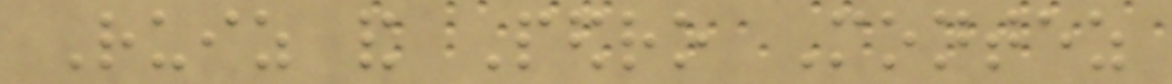Ruiz and Pedro Montez
